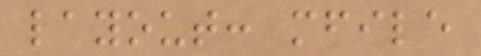layout: mfile
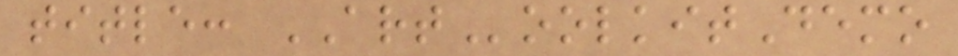title: ARToolkitDemo
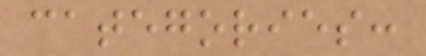categories:
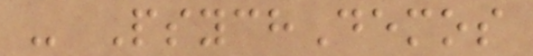- PsychDemos
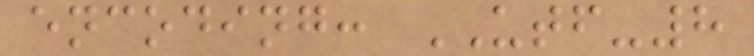encoding: UTF-8
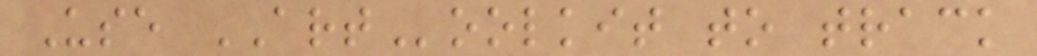Use ARToolkit to track
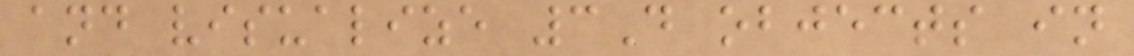and visualize 3D objects in
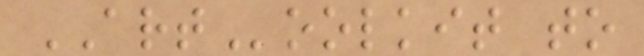ARToolkit to
